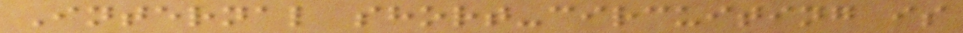Internal short-circuiting is
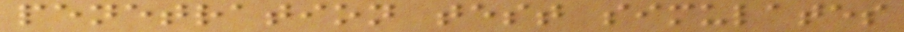penetration test simulates
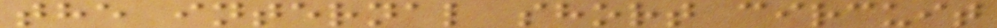the internal short circuit
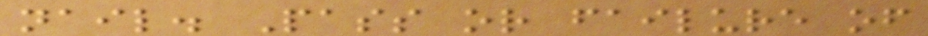nail. Pass or failure of
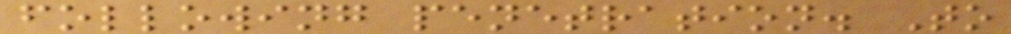following penetration. To
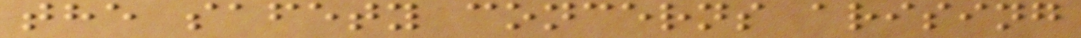the safety concerns arising
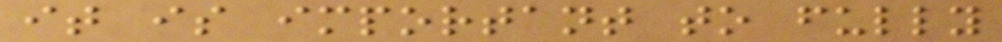it is important to fully
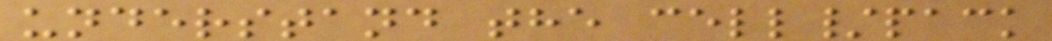understand the cell/pack
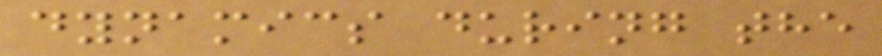dynamics during the
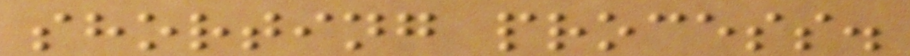shorting process.
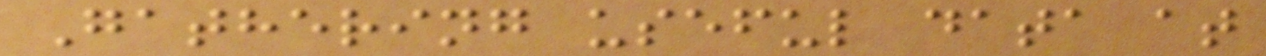Gathering useful data at
